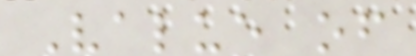Value of
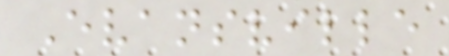Evansville
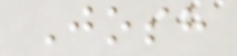Josh
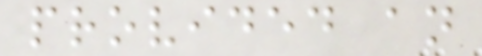provided an
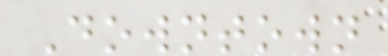Downtown
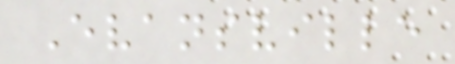Evansville
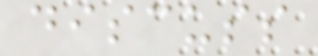discuss
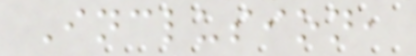Inclusion,
